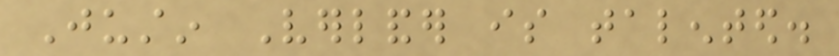Justin Verlander is talented.
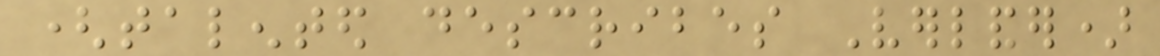(talented describes Verlander)
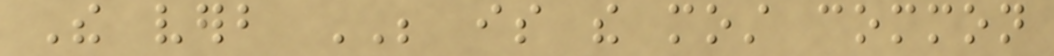The verb BE is the most common
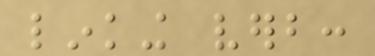linking verb:
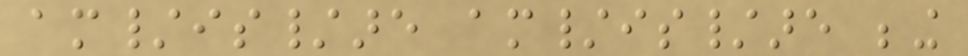am/is/are am/is/are being
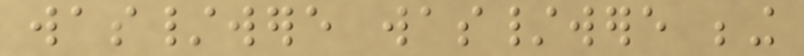was/were was/were being
